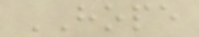HOPE
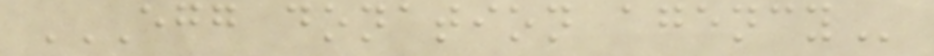EGG DONATION AGENCY
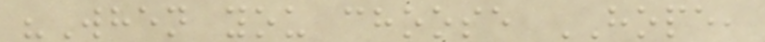"When you choose HOPE,
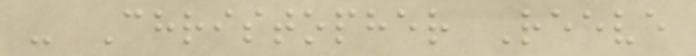- Christopher Reeve
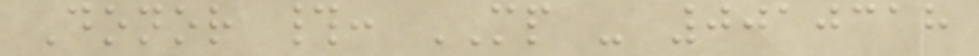Donor #: MP - 0010318
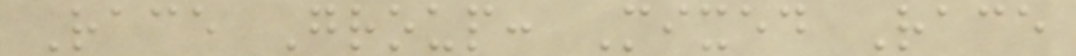Race Group: Mixed Race
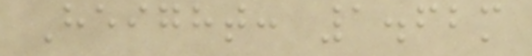Height: 1.62m
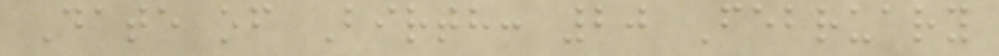Date of Birth: 20 February
